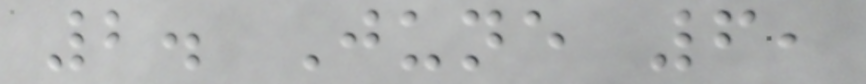2. June 6,
